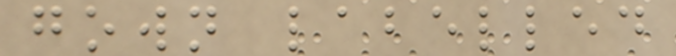gown labelled
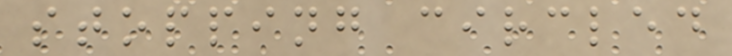stopping circled
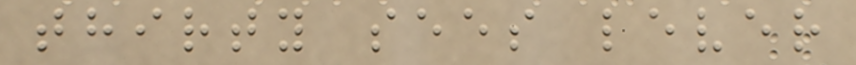thirty sees lever
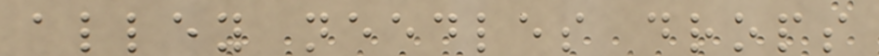alley needles drops
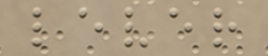lever
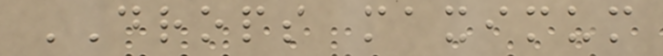DROPS maximum
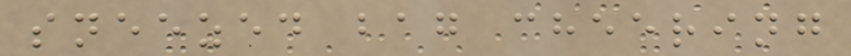sneezed bag cheering
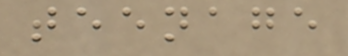teenage
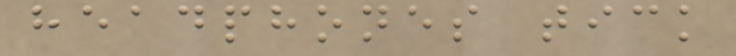headphones tick
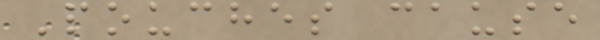Pouches cause
